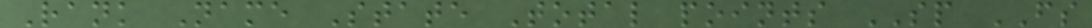Rank Name State Total points SP FS
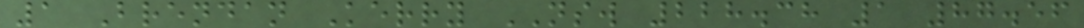1 Brendan Kerry NSW 228.38 1 87.56
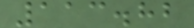113.82
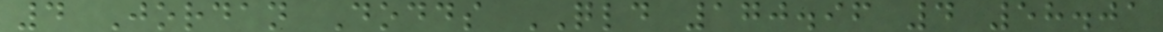4 Jordan Dodds QLD 170.96 4 58.01
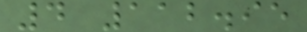4 112.95
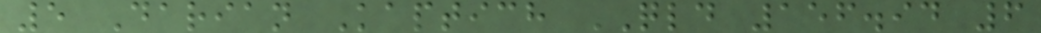5 Darian Kaptich QLD 156.94 6
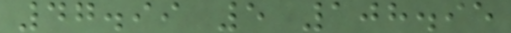47.99 5 108.95
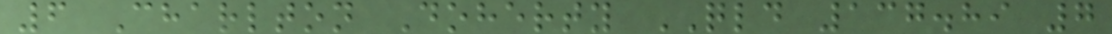6 Charlton Doherty QLD 137.89 7
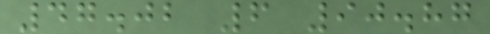47.02 6 90.87
